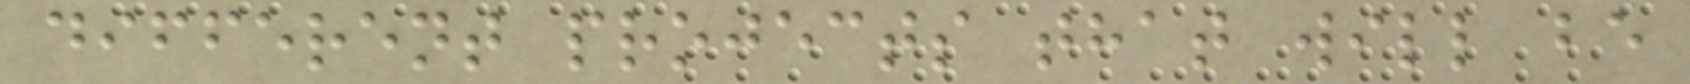different projects that will be
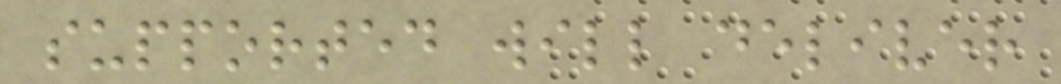supported will deliver
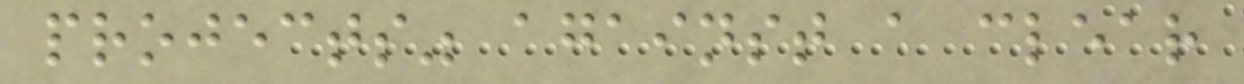projects" against a clear
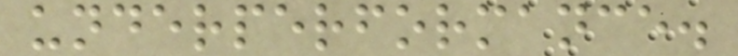underperformance.
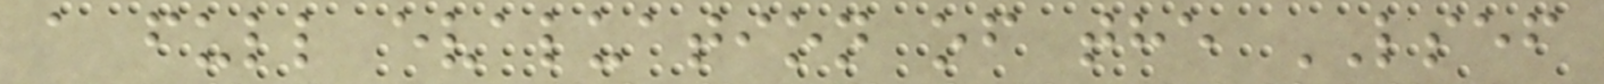a full evaluation of the LSEF
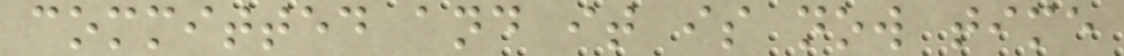committed and it is now time
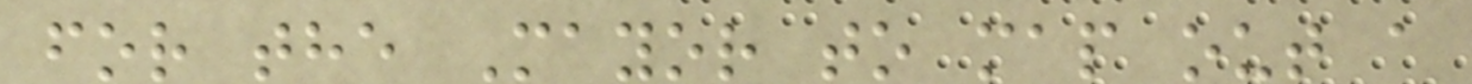for the Mayor to map out a
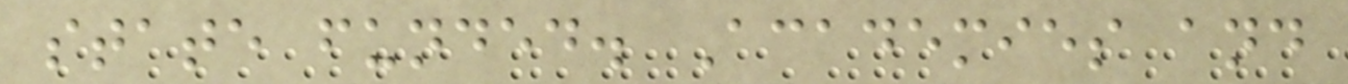state funded. Academies and
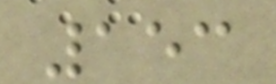153
